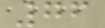76
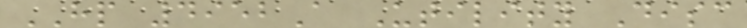HP 4952A Utility Disc
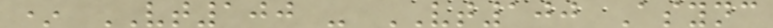* VT100 - VT100 Async
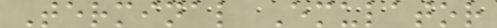Terminal Emulator
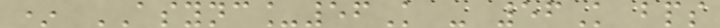* ASYNC_56K - 56K bps
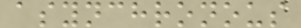asynchronous
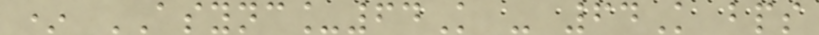* ASYNC_64K - 64K bps
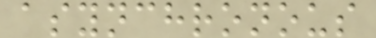asynchronous
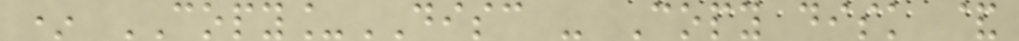* COPY_DISC - Copy disk &
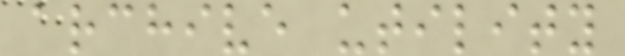archive utility
